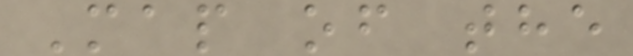Map of the
